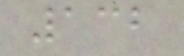132
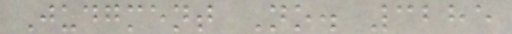Judgment No. 3285
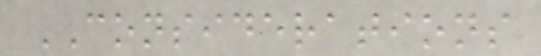CONSIDERATIONS
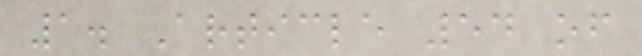1. Article 54 of
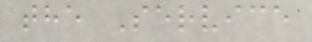the Service
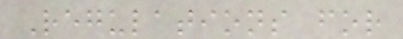Regulations for
